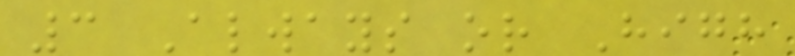3 Always or High
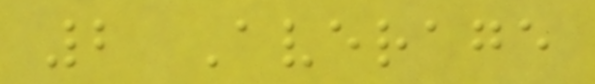2 Average
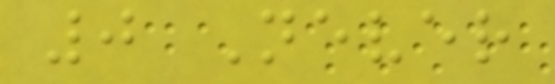0 Never
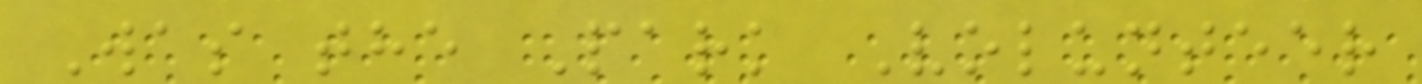Was the Park Volunteer
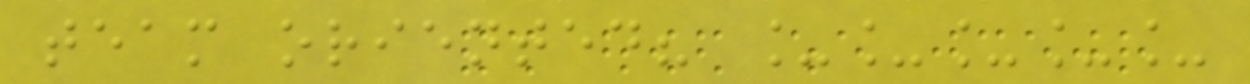team oriented? _____
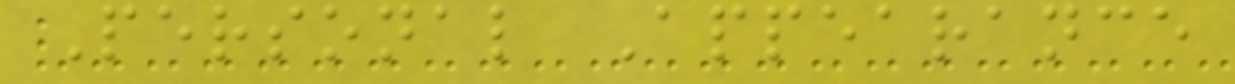Personal Appearance
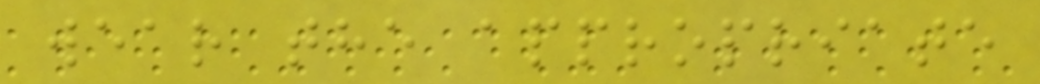wear the appropriate
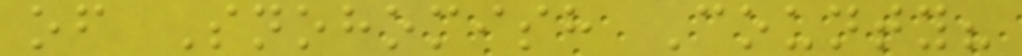of Snohomish County?
